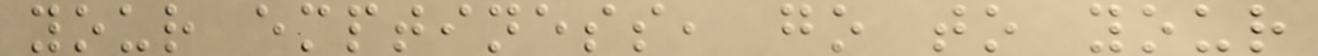your emptiness, go to your
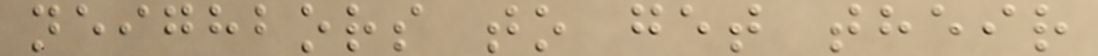neighbors to get their
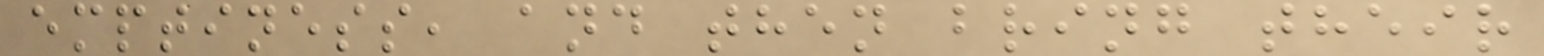emptiness, and then bring their
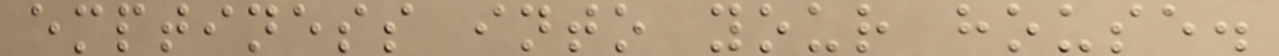emptiness into your house.
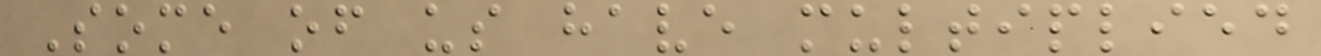Some of us have multiplied
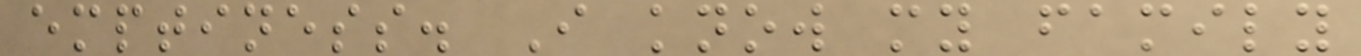emptiness. I know my family
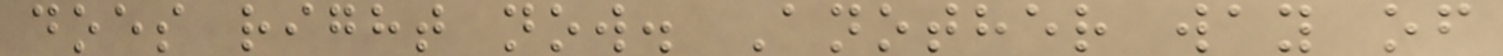does right now. Another way of
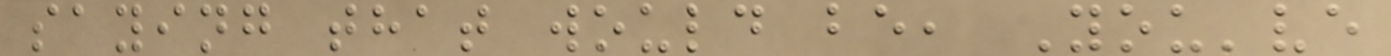saying that would be, You've
